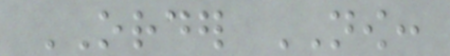ORDER NOW:
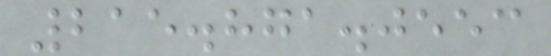215.871.0553
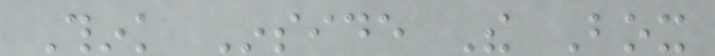Think Inside The Box
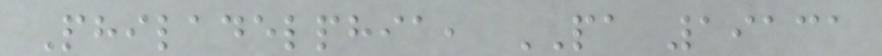Philadelphia, PA 19131
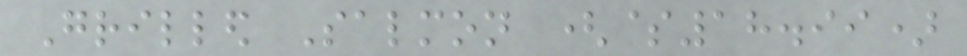Grilled Salmon ($18.99)
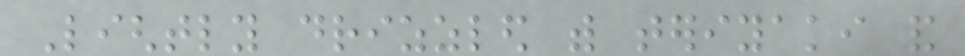Lightly drizzled with teriyaki and
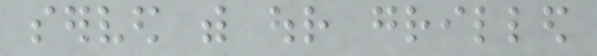served with our grilled
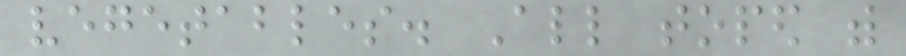vegetables. All toped with
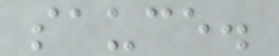sauce.
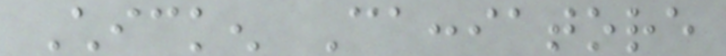Chicken Cacciatore
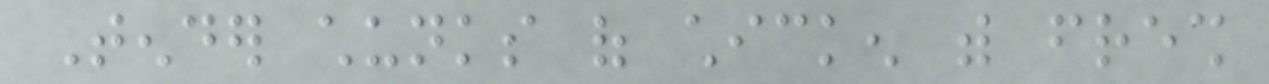Tender chunks of chicken with fresh
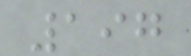197
